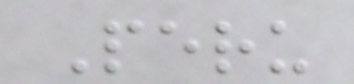Peru
